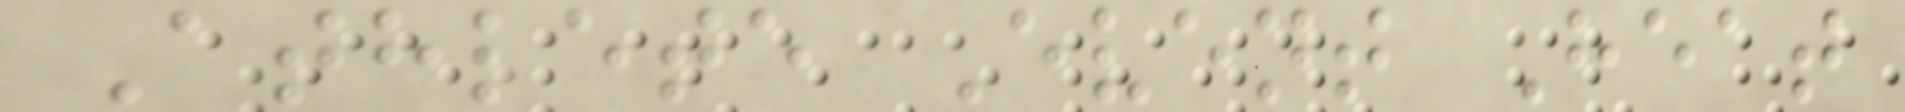Athlete Event Heat
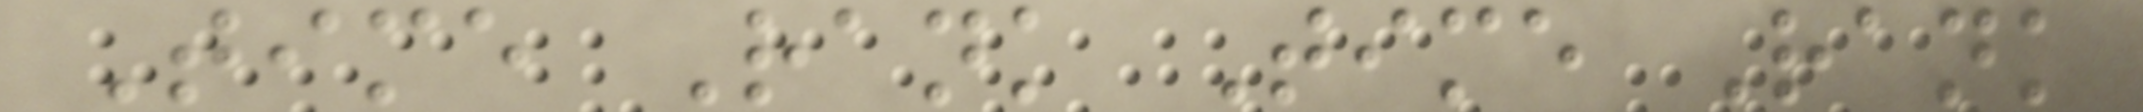Time Rank Time Rank
